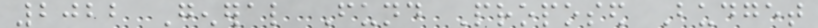2022 General Fund Proposed Budget
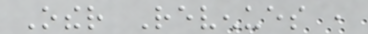Other Revenues ,
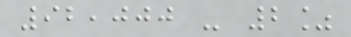92,000 - 2%
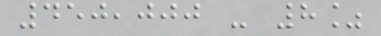450,000 - 8%
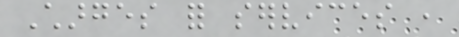Charges for services ,
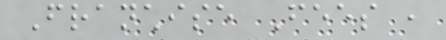Franchise Fees ,
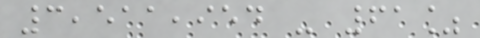3,511,954 - 61%
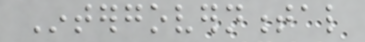Intergovernmental
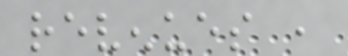revenues ,
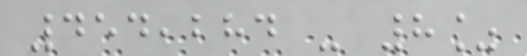454,284 - 8%
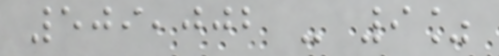509,002 - 9%
